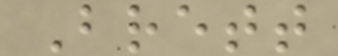Brett
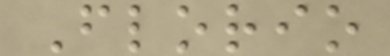Florio
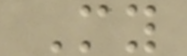My
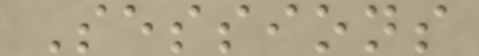Sessions
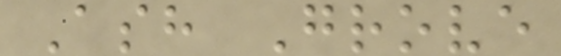Ash Grove
